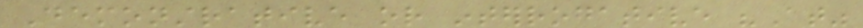Demonstrative or interrogative "At"
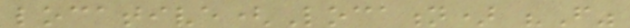locative(Location) "From"
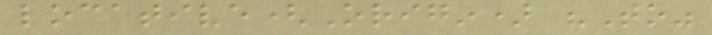locative(Origin) "To"
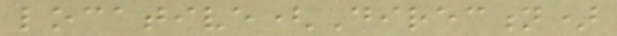locative(Direction)
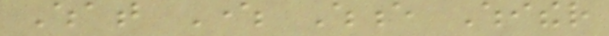What Where Whence Whither
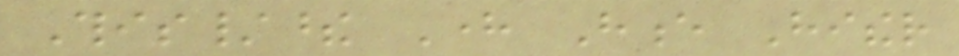This/these Here Hence Hither
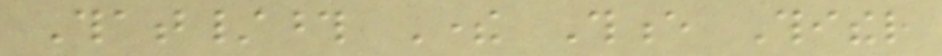That/those There Thence Thither
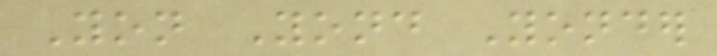Yon Yond Yonder
